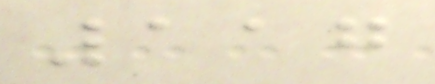117
